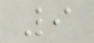9
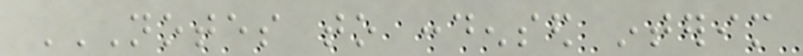NOTES TO CONDENSED INTERIM
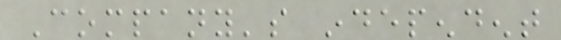Company's independent
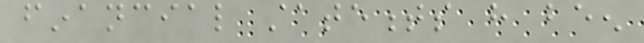financial statements have been
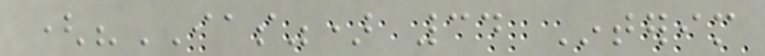("IAS") 34 Interim
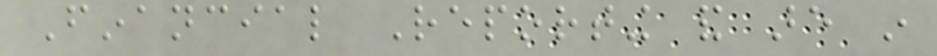Financial Reporting and are in
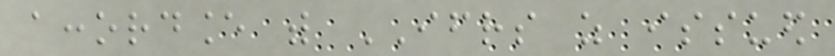accordance with IFRS as issued
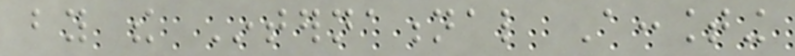by the International Accounting
